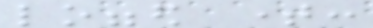logged time:
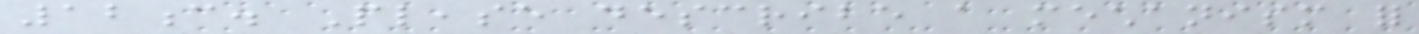12c. Please describe a mechanism for
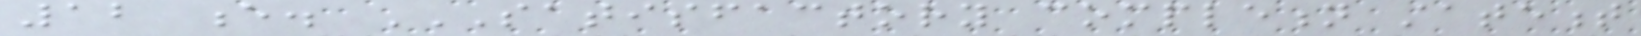12 e. SATISFACTORY COMPLETION STATEMENT
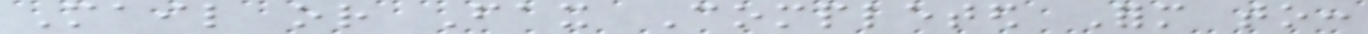Mail or Fax Completed Form to:
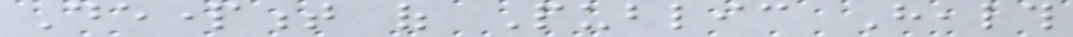Department of Public Health
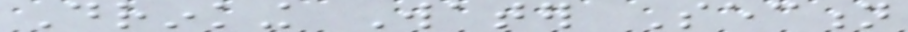Drinking Water Section
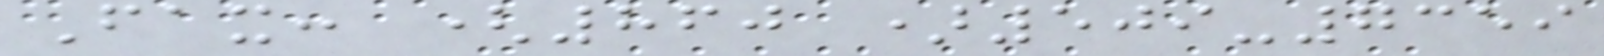Fax: (860 )509-7359
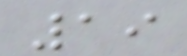19
